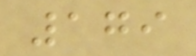179
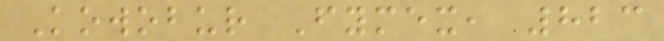Kowobur Fymex, 823
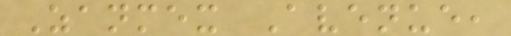Zanmex Avenue,
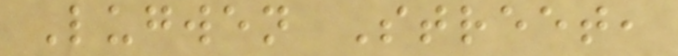Lugwen Street,
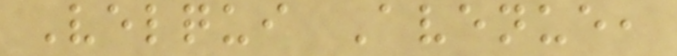Velqui Avenue,
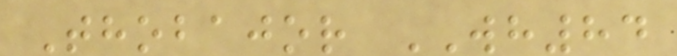Thobajor WH84
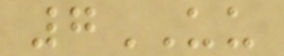7UU
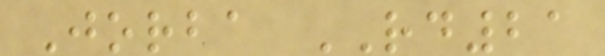Jorba RD21
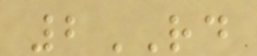2RD
